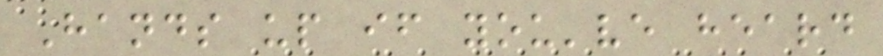Hands up if you've heard
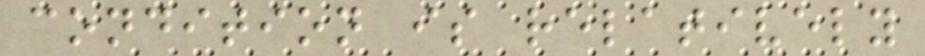condition is relatively
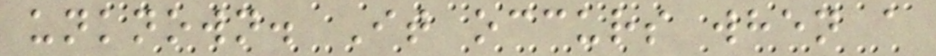unknown. It occurs when a
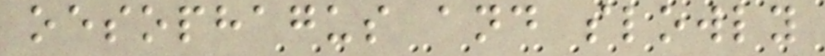oesophagus and slowly
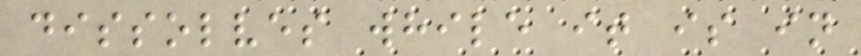dissolves while it is in
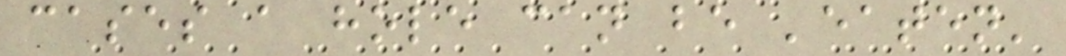cases a hole can be 'eaten'
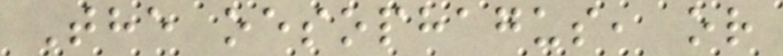The oesophagus, or
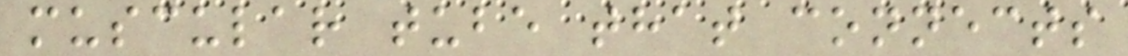muscular tube that connects
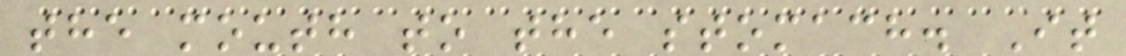the mouth to the stomach. It
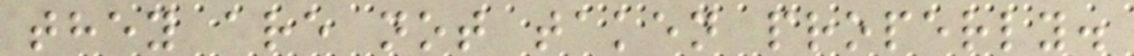they are not taken properly.
